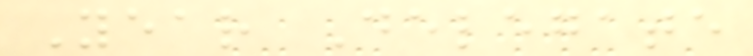Year Delegate
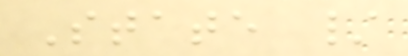State /
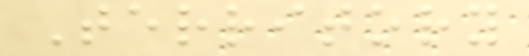Territory
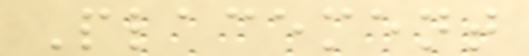Placement
